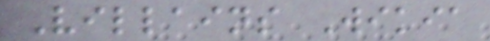Villains Wikia
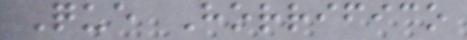Que Horrifico
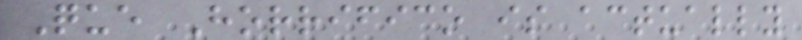Que Horrifico is actually
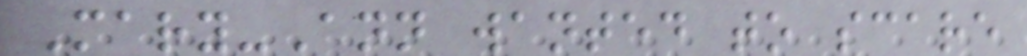Mary-Ann wanted to scare
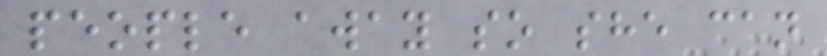people away so she can
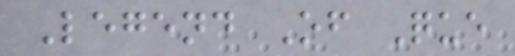Legend Of Que
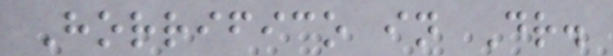Horrifico in Dr.
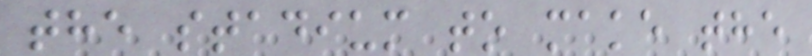the stadium to make the
